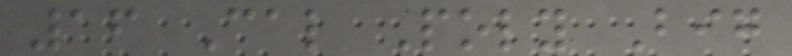16 Cal Poly Big
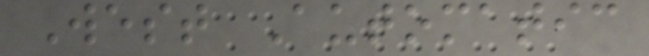West Automatic
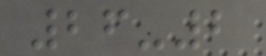26-2
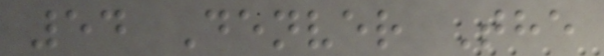54 Denver The
